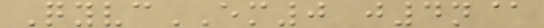QyvcEM0 j4n@
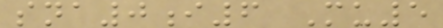sna0i6 Mu5
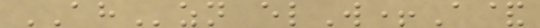AHzn elW+A&
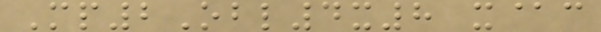Mp2Obl4x8 x@c
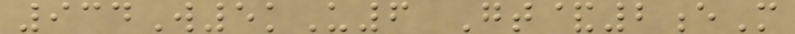934W5kU6 Gt&2eM
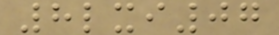8lxi07
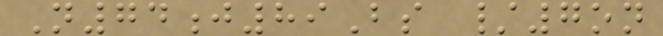N74j89Bs /7on
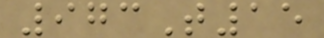973T15
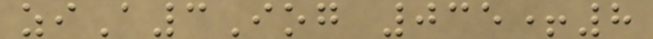ziA3Iog 035+8
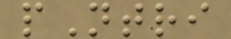pNtri
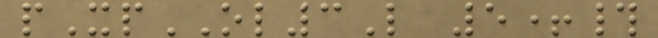pXpOL3L 5+#
